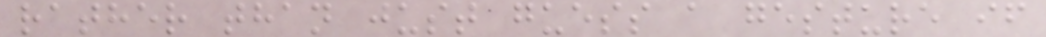rather than just guess a gesture if
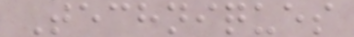Techniques
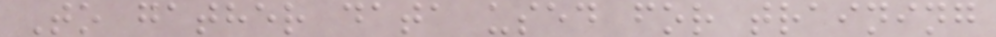To gather data used for training
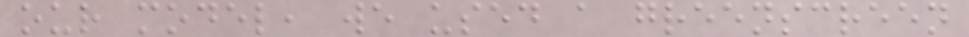our model, we used a greenscreen
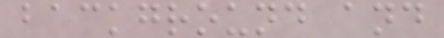background and
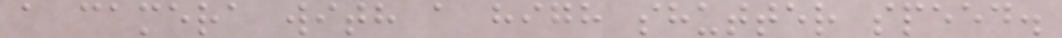a camera with a high shutter speed.
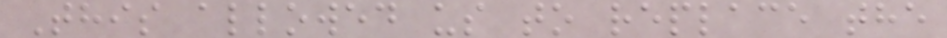This allowed us to replace the
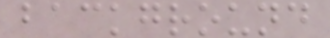background
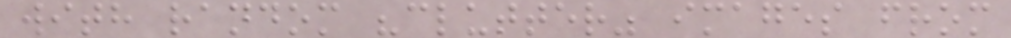with random "clutter" images from
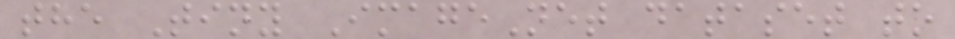the Tiny ImageNet dataset to
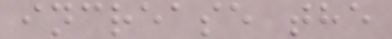increase the
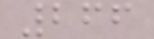266
